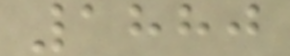1880
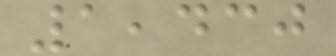1,430
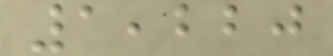1,220
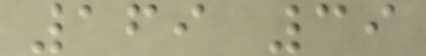169 39
